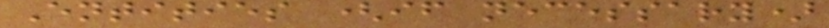Entities (if necessary)
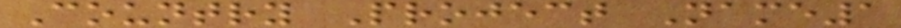Country Project Name1
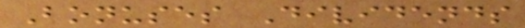Bonuses Dividends
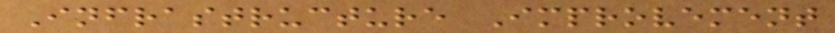Infrastructure Improvement
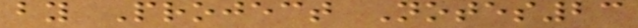by Project Notes23
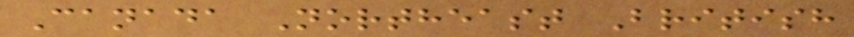Canada Northeast British
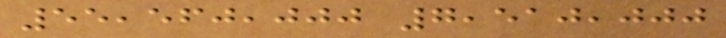55,560,000 7,510,000
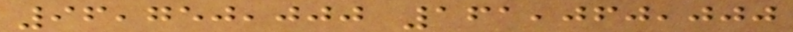96,750,000 161,060,000
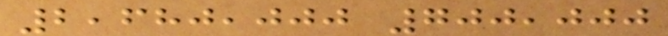2,680,000 700,000
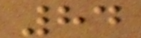84
